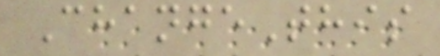ChangeThis
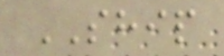SHIP
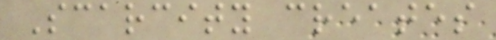Scarcity creates
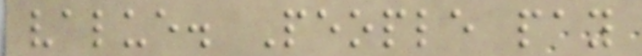value. People pay
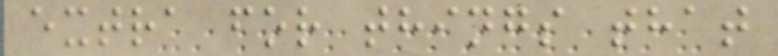extra for things that
